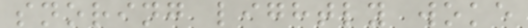snoring lightly woke
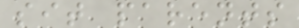sit parents
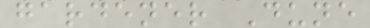gardener Dune
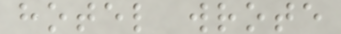hotel wrote
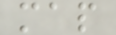map
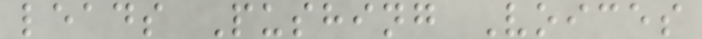leads Pushing Voices
